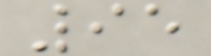95
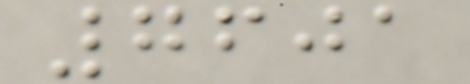7601
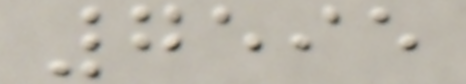7595
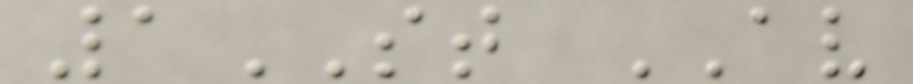1ST AV
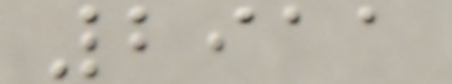2911
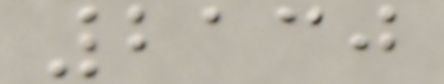2130
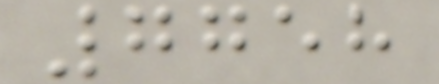7758
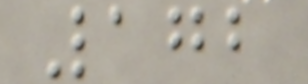172
